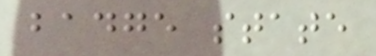badge state
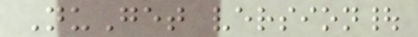NuGet version|
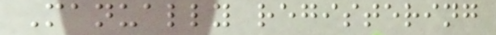Manually registering
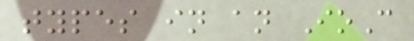types in an IoC
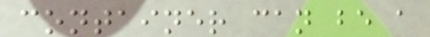container can be a
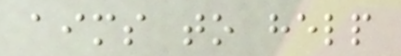aims to help
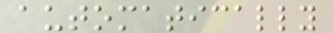automatically
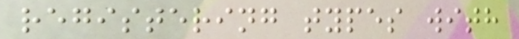registering types with
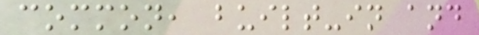common, built-in and
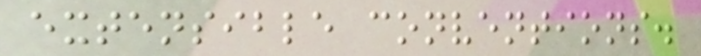extensible conventions.
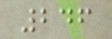246
